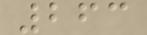263
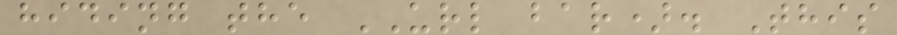hiding the URL bar). This
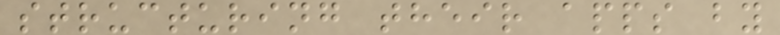structuring their apps by
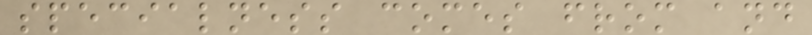specialness comes from and
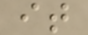it
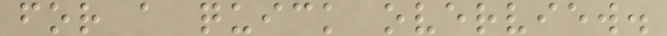for a quick overview.
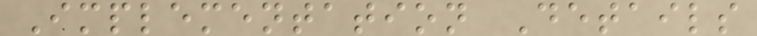Implementation Details
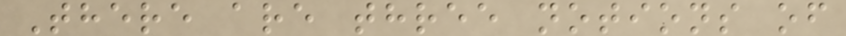There are three notions of
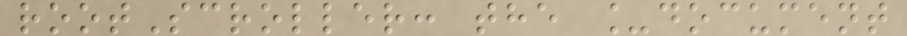rootScroller: the _document
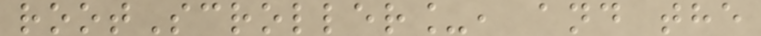rootScroller_, and the
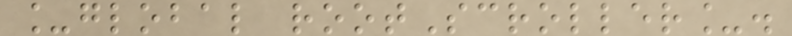_global rootScroller_.
